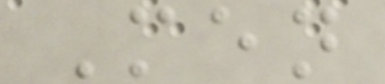Men
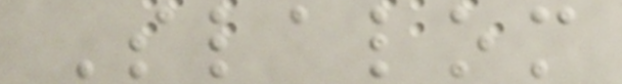Slalom
